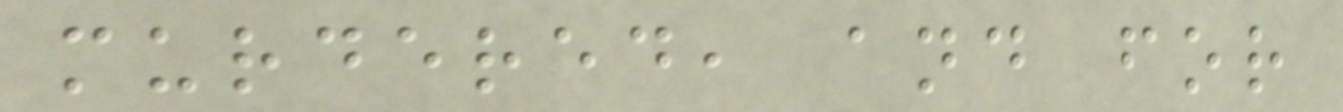murdered, and for
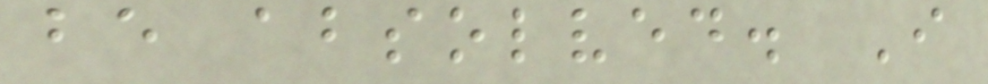be absolved. I
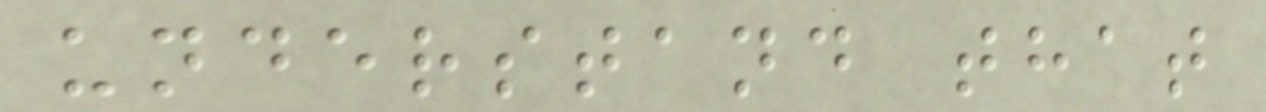understand that
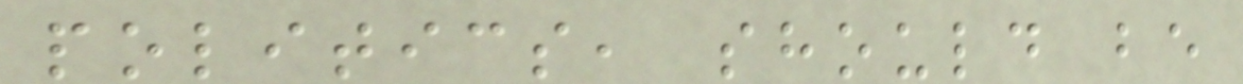politics, should be
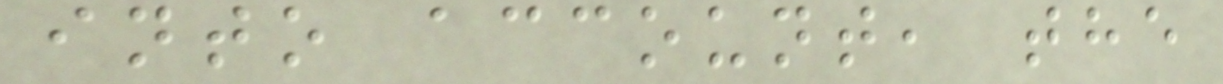into account, the
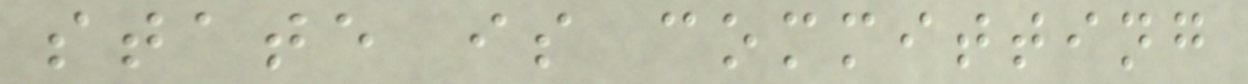state is committing
